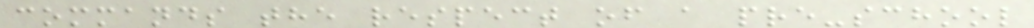commands the respect of a pre-school
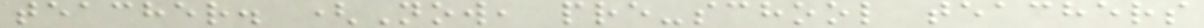teacher. (Now, pre-school teachers
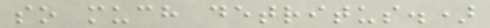so much detritus.)
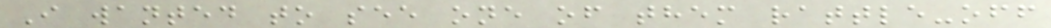I wanted to see one of them rattle-off
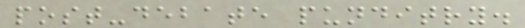post-debate punditry.
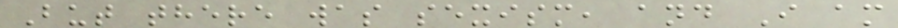But there was sexism, and I am
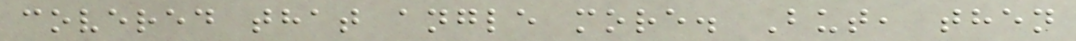covered that angle more. But, then
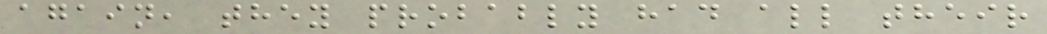again, they probably had all their
